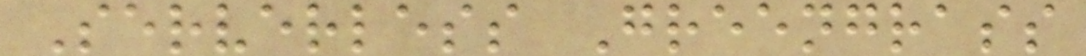Serverless Greengrass
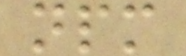npm
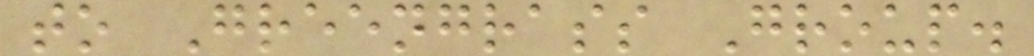to Greengrass Group.
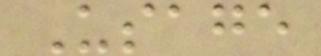Usage
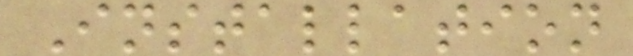Installation
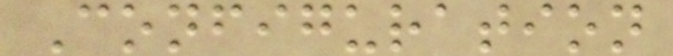Configuration
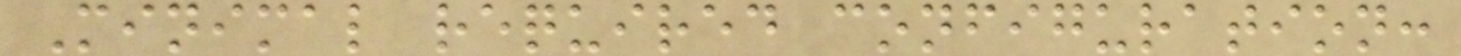Minimal required configuration:
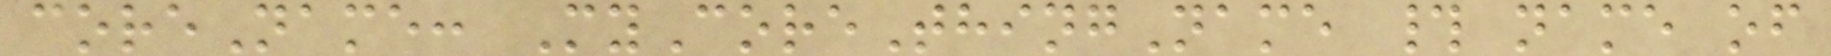coreName: MyCoreThingName # name of
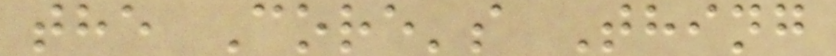the Core's Thing
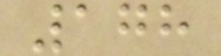178
